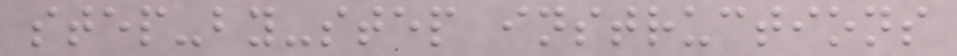step-by-step instructions
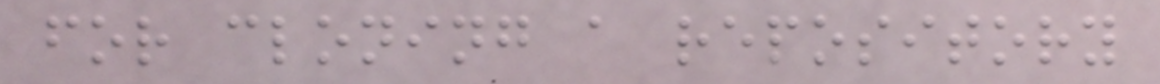for cloning a repository
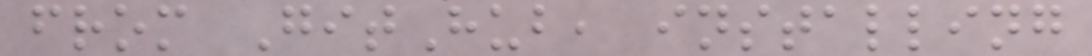from GitHub, installing
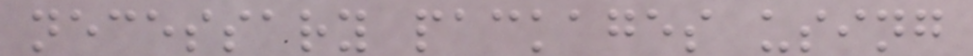necessary packages using
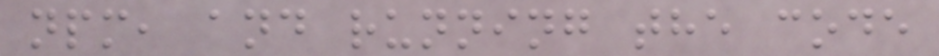npm, and running the code
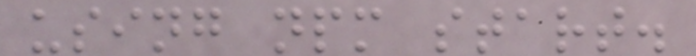using npm start.
